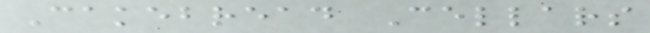Cakebread Cellars
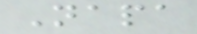Napa
